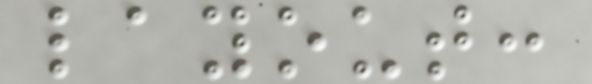layout:
